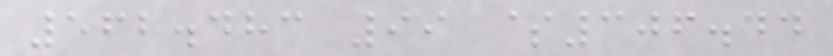562.483 99 $306.44
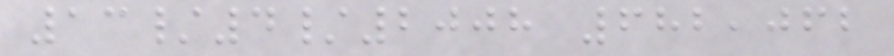13/4/2008 682,062
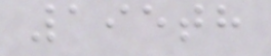195th
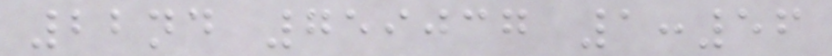22nd 759037 1:56
